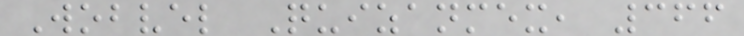Wobvel Quizanmex, 366
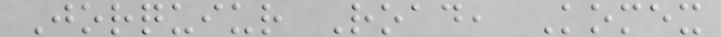Jorquiur Road, Komex
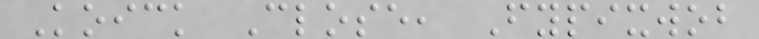Koick Close, Fypixwob
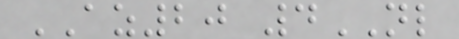AZ20 4NL
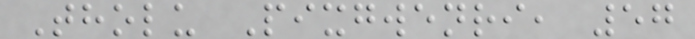Tholu Pixgwenri, 57
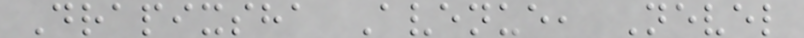Drapixsha Avenue, Nevel
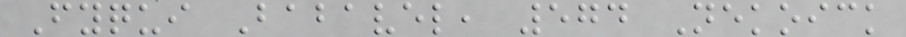Fyqui Babavel, 574 Nekoick
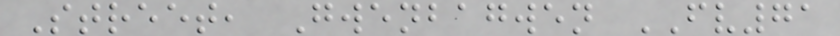Street, Gwenbagwen FV71
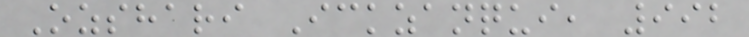Ozshari Ickzanqui, 992
